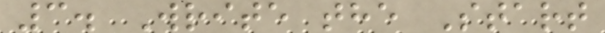3. Write the Start
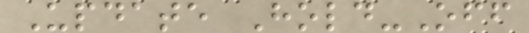Update Hold-Off
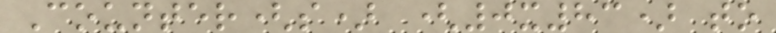Counter(s) (0x83) to
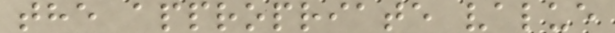the appropriate value
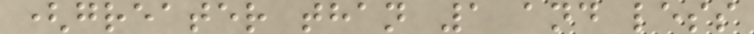(greater than 1 and less
